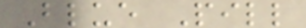Blue Pill
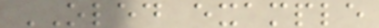OLED example
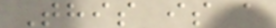This is a
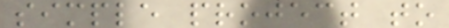simple project to
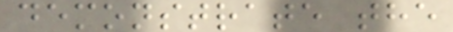demonstrate the
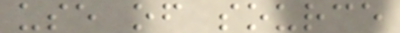use of source
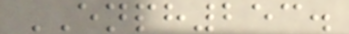ENPH253.
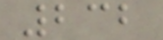232
